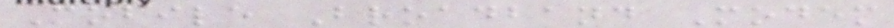Mobile Broadband Modem
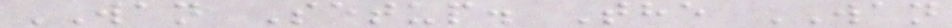WAN Setup. The WAN
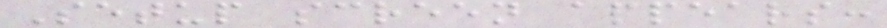Setup screen appears:
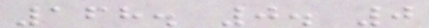168. 0. 0
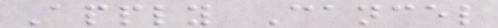Apply Cancel
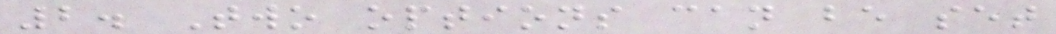2. Two options can be set
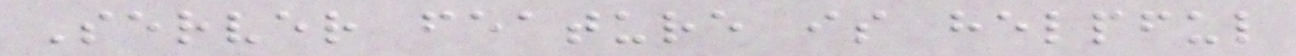Server feature is helpful
